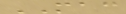MAC
